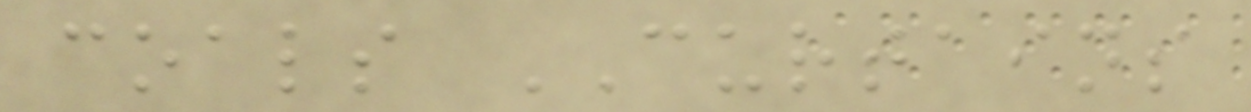coals CURTAINS
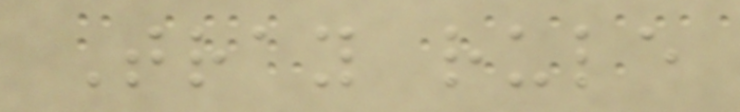Tray rule
